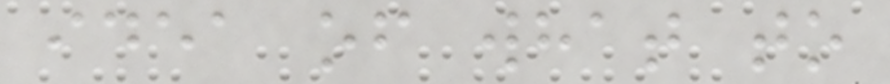idea of what to
